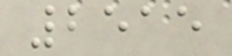2515
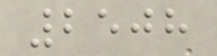2508
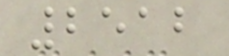2512
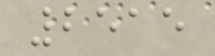2515
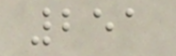251
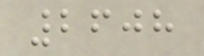2608
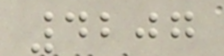4207
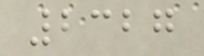2327
